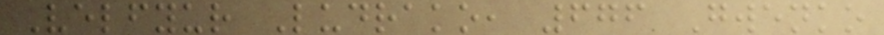Velfyur Ludrako, 676 Gwenko
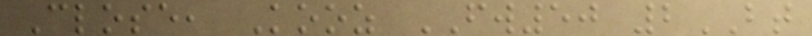Close, Kooz FW50 2BT
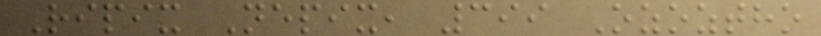Ripix Nepix, 399 Ozoztho
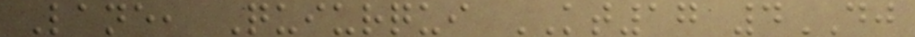Lane, Quiurqui KT17 4DJ
